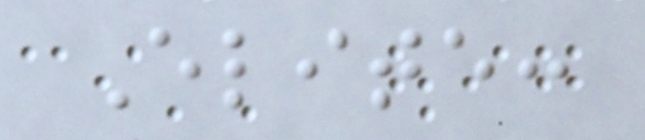Elite:
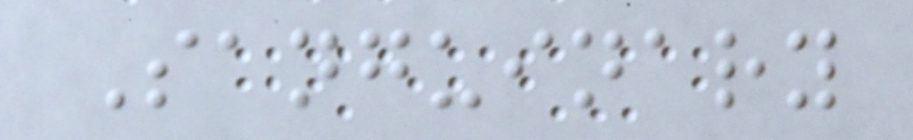Sanguinary
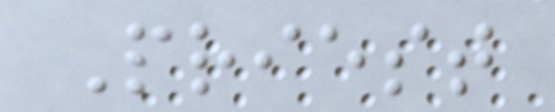Priest
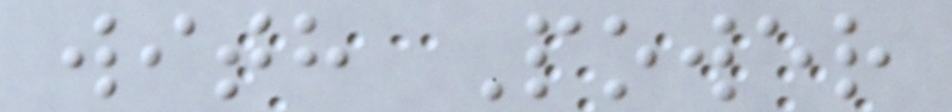with Power
